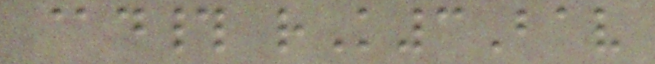@d# rK3Bav
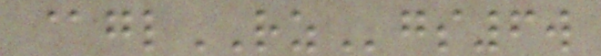@glRZgs6w
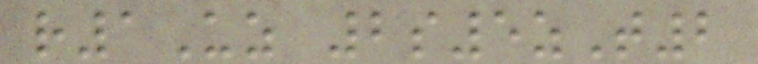r1Uz 2s5zT2
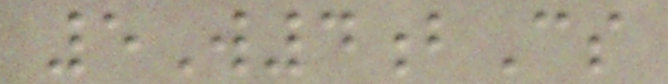5W4bCs
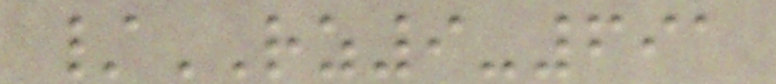/RZ9-691
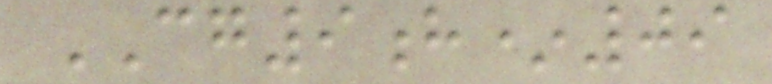CG9h*09
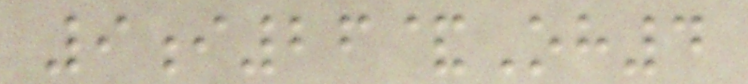9i26&Oh4
